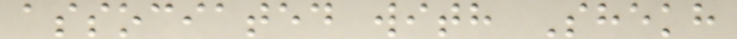associated with Shekh
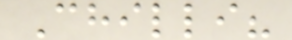Chilli?
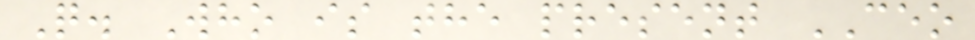Q. Who is the present CEO
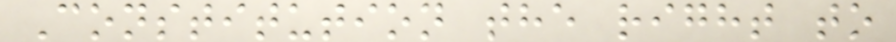Constitution the right to
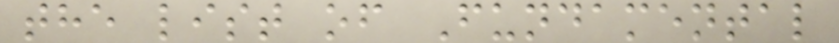the list of Fundamental
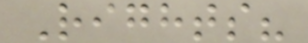Rights?
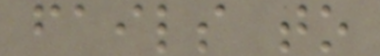fails to
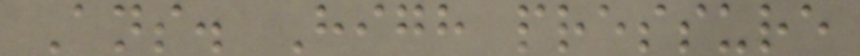Ans. High pressure
